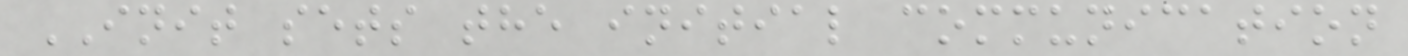INIT sets the initial communication
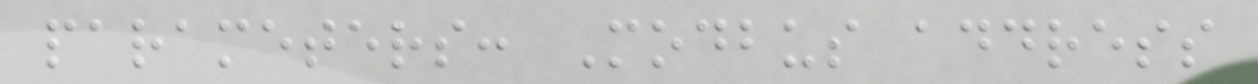parameters: Modbus address
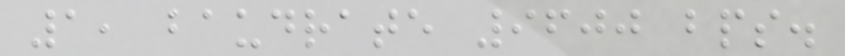1, baudrate 9600 bps.
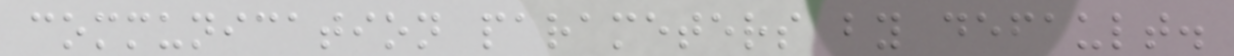communication parameters by default.
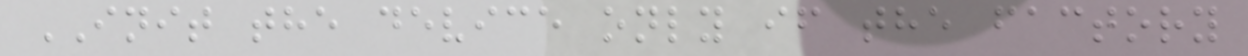INIT the device only if the factory
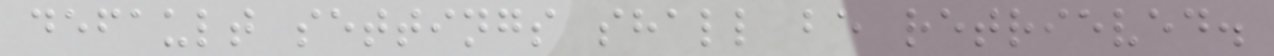default settings shall be retrieved.
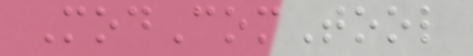ModComTool
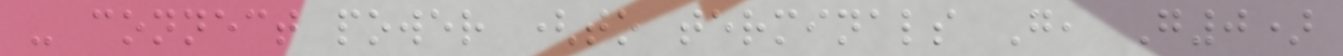- connect power (to terminals G, G0)
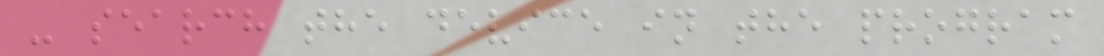- search the device in the program
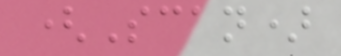(Scan)
